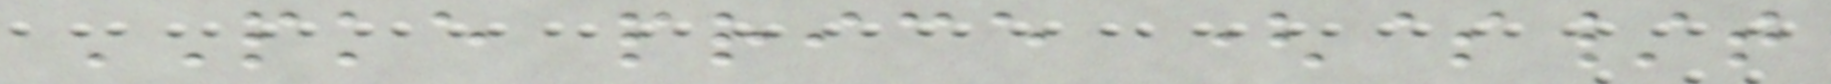PKE price ($/t
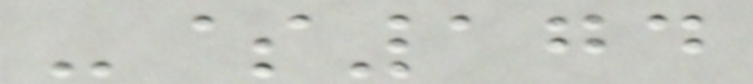-$174
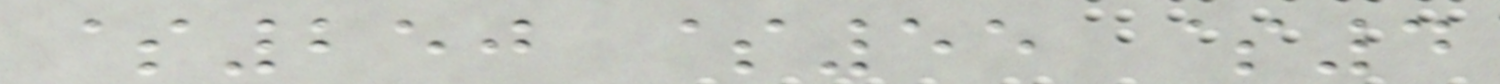$250 $55 $4
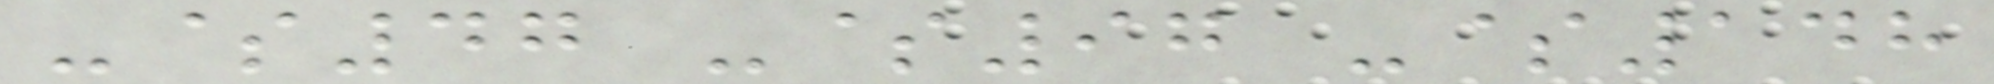-$47 -$97 -$148
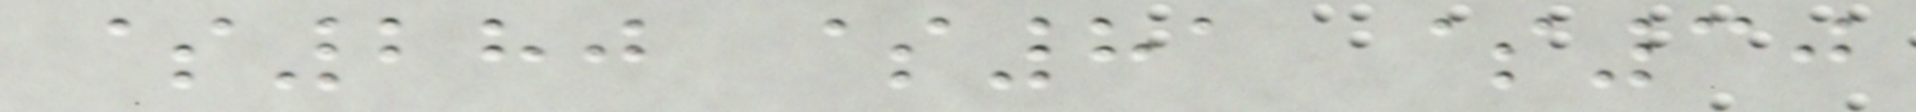$280 $81 $30
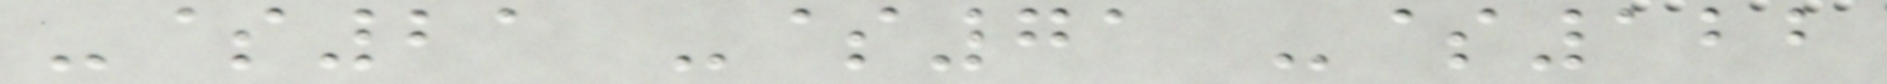-$21 -$71 -$122
